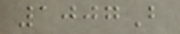1007B
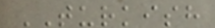TURKISH
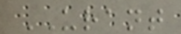URANT
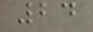24
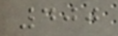400
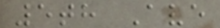5th Ave
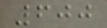600
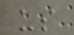us
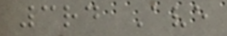3rd Ave
